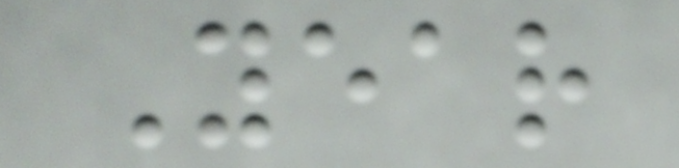Year
